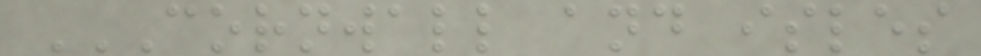CORNWALL AND ISLES
